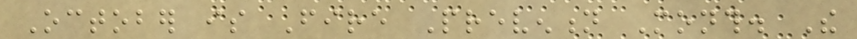October is Fire Prevention Month. The
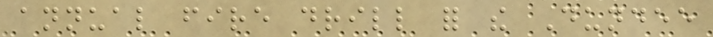annual fire drill for the Dundee
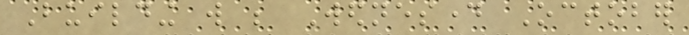Building will be Wednesday October
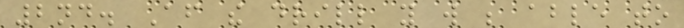2nd. After the drill you will be able to
